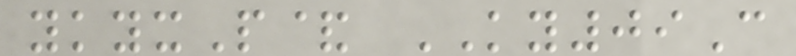ykyxP& KY09C
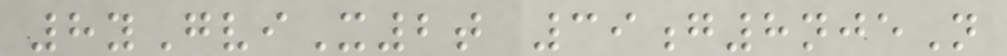8yGviX2t 39g8njeN
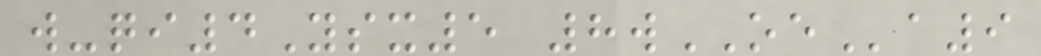w-qi4Ysx5 8wOEa9
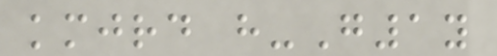kmjrd h-G1y
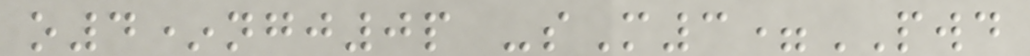o4*ngj0p -sM3=PWD
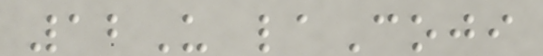12U laCoji
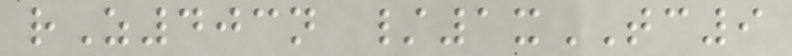rZ403n /1xTC9
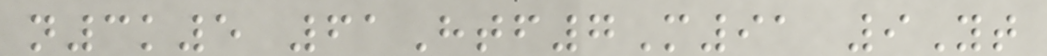n3k5 61Htf7M91 9Yt
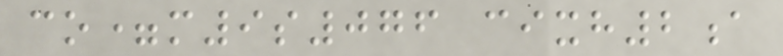co=m9s076 cixh2a
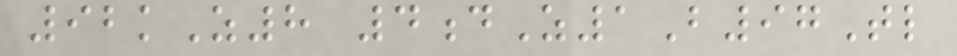92kZ8 4dZ1B97Tl
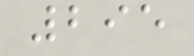295
